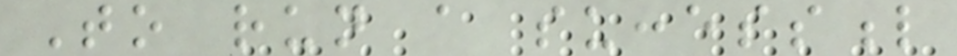To run a successful
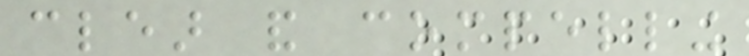clear and compelling
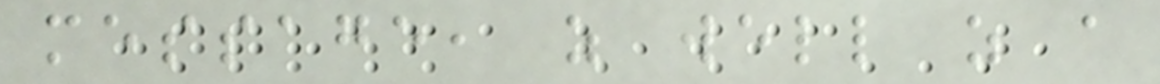message, as well as a
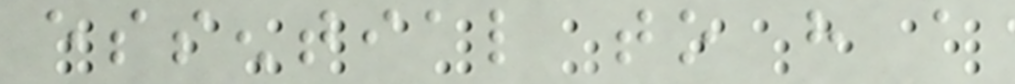essential to have a
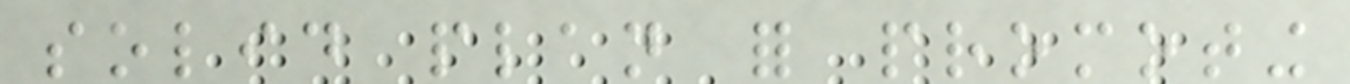solid plan for promoting
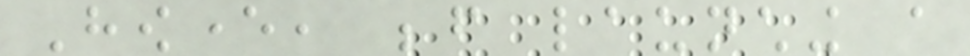However, before launching a
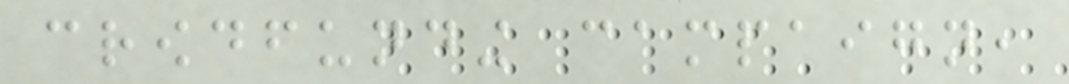crowdfunding campaign,
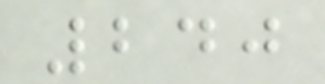240
